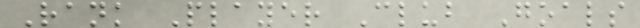Rank Player Club Goals
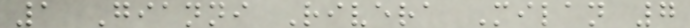1 Gianni Rivera Milan 7
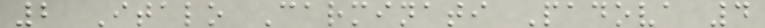2 Italo Carminati Padova 4
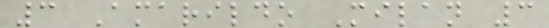3 Amarildo Milan 3
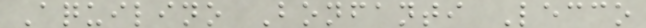Aquilino Bonfanti Lecco
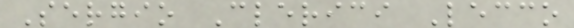Sergio Clerici Lecco
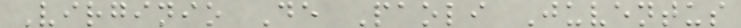Virginio De Paoli Juventus
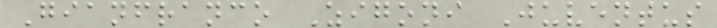Gianfranco Zigoni Juventus
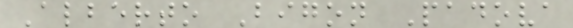Alberto Bigon Padova
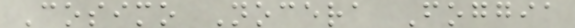Cosimo Nocera Foggia
